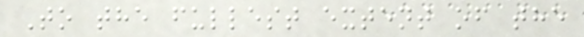To the fullest extent of the
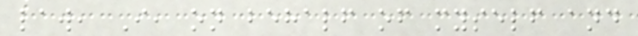law, I, on behalf of myself and
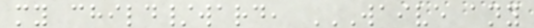my child/ward, WAIVE ANY
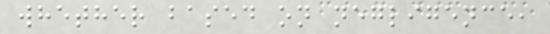whether based on negligence,
